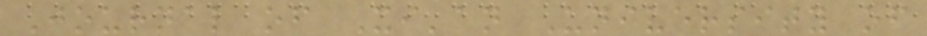Journal of Xi'an University of
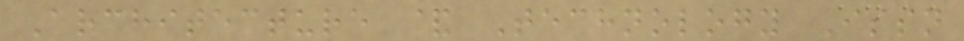Architecture & Technology Issn
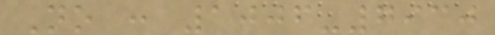No : 1006-7930
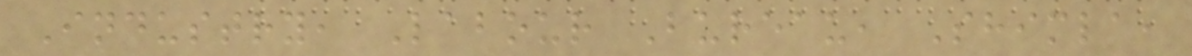Industry, Labour Bureau, Shimla,
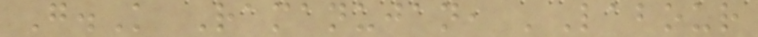G.K Ramanujan, 'Labour
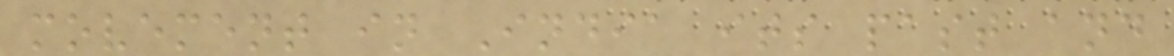movement in India its past and
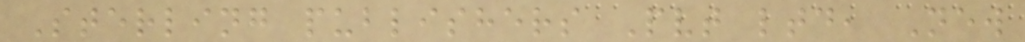Sterling publishers Pvt ltd, New
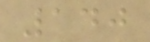140
